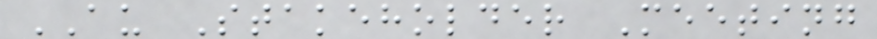AU Stakeholder Meeting
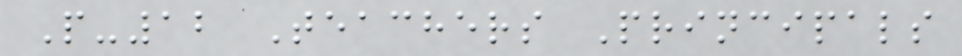P-12 Teachers Principals
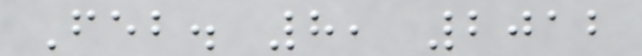Feb. 8, 2012
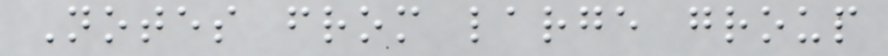Notes from large group
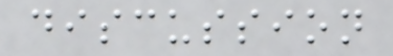discussion
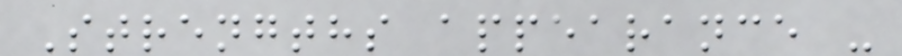Strengths appearance -
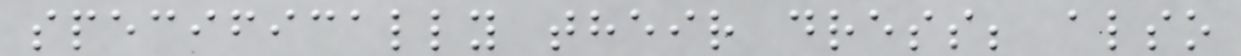specifically their dress; also
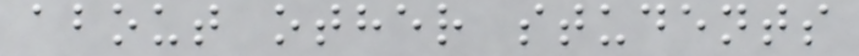about other students
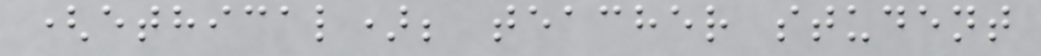(ethical); teacher student
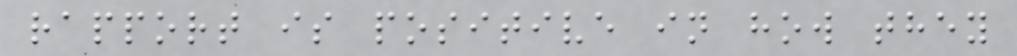rapport is positive in how they
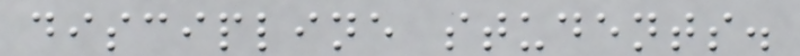discipline students.
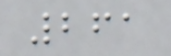261
